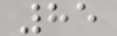85
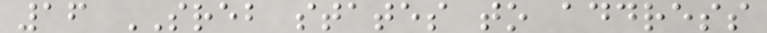16 SREB states to address
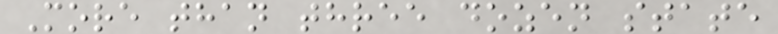More than three dozen state
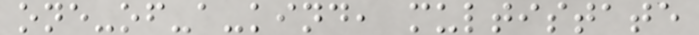one-of-a-kind, multistate
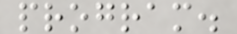program.
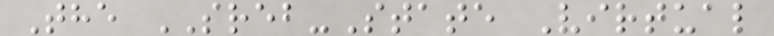The SREB-State Virtual
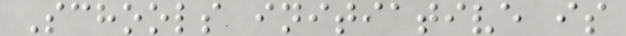Schools initiative is
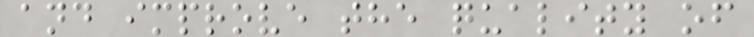and improve the quality of
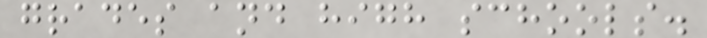grades and high schools.
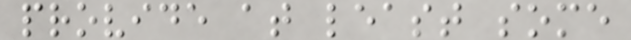provide at least some
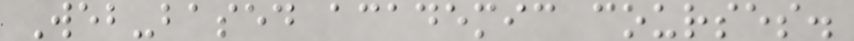Web-based academic courses.
